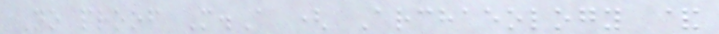No proof M.A ( Archaeology &
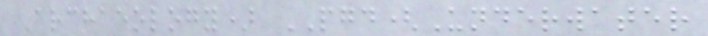Archaeology) PGD(Underwater
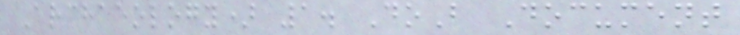Archaeology) 1. DoB Document
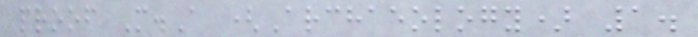proof M.A (Archaeology) 1.
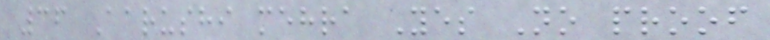36 Aarushi mehra Yes No proof
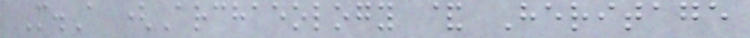M.A (Archaeology & Heritage
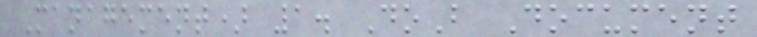Management) 1. DoB Document
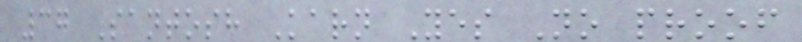37 Santosh Karn Yes No proof
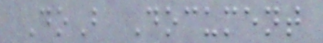DoB Document
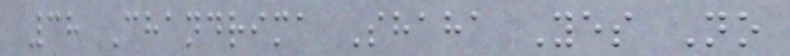38 Chandrima Shaha Yes No
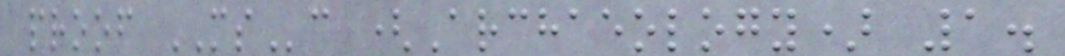proof MSc (Archaeology) 1.
